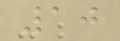10
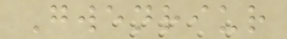Gwenriur
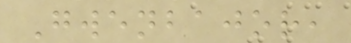Gwenbajor,
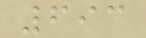693
